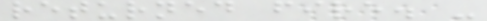returned fire. -
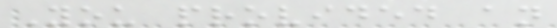You provided an
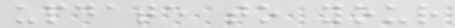update to your
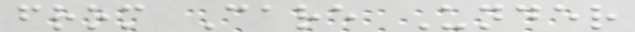from Care Under
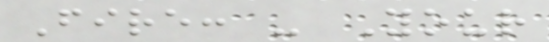Fire: - Your
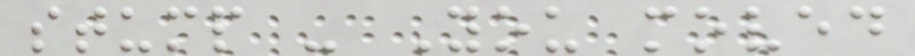stump - You moved
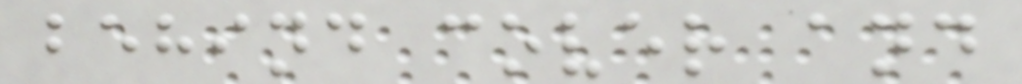behind cover and
